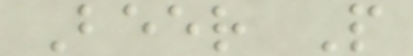Beer P
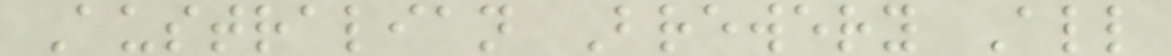Australian Brewery All
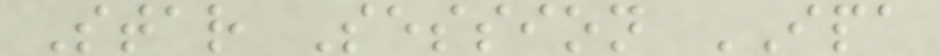Star Session IPA
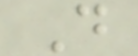D
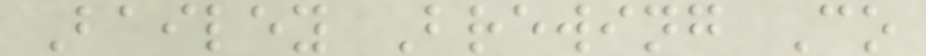Bailey Brewing Co
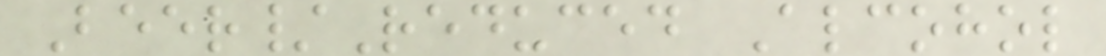Beer/Reduced Alcohol
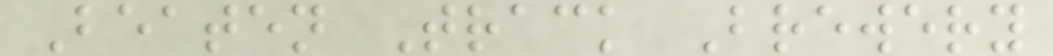Beaten Track Brewery
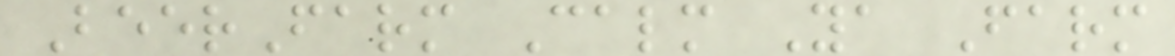BeerFarm Calm Ya Farm
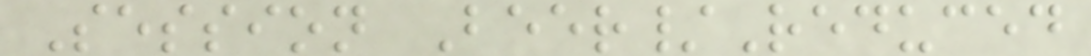Session Beer/Reduced
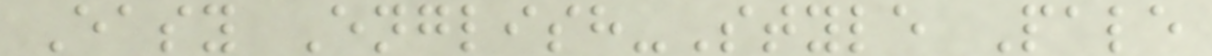Easy English-Style Pale
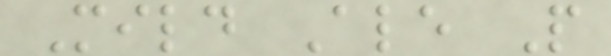Mild Ale P
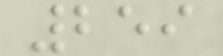259
